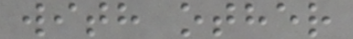with other
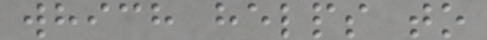which helps to
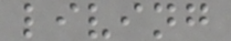living
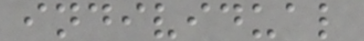individual
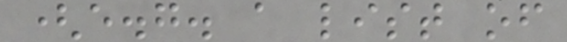(e.g. a list of
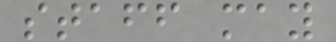staff may
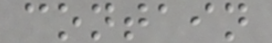contain
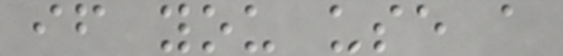if you use a
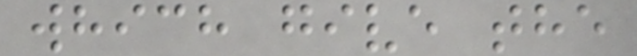which give the
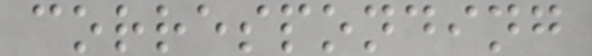corresponding
